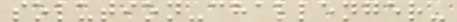solution-challenger-
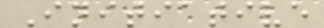Initiative
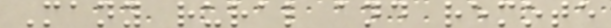Many rural and remote
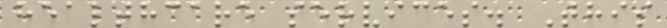healthcare services. This
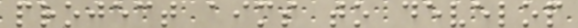project aims to develop
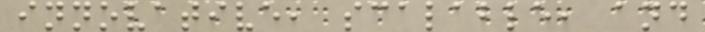innovative, scalable, and
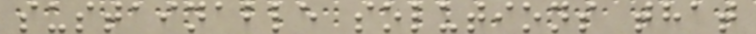sustainable solutions that
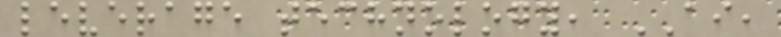leverage technology, AI,
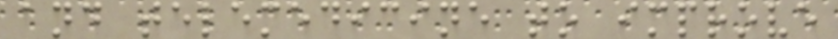and telemedicine to improve
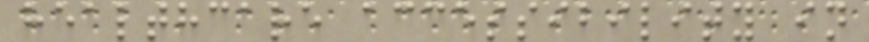healthcare accessibility in
